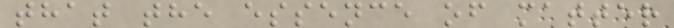that the essence of matter
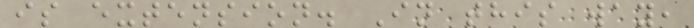is extension. In this way,
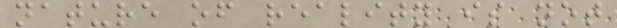nature of reality is not
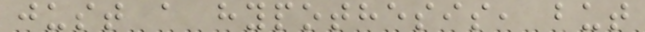just a hypothesis, but
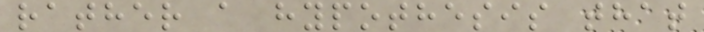rather a hypothesis that
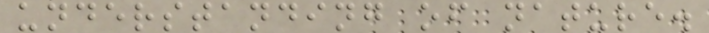understanding of nature.
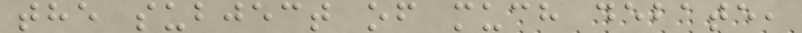the subject of much debate,
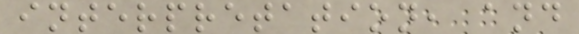interpretation, and
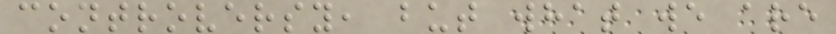controversy, but what we are
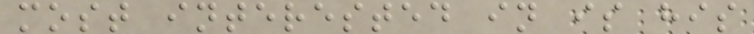most interested in is his
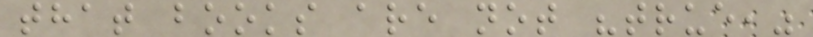that books are not "true,"
